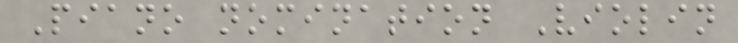Piano nomination Violin
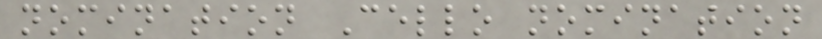nomination Cello nomination
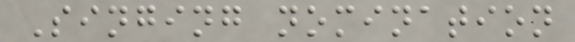Singing nomination
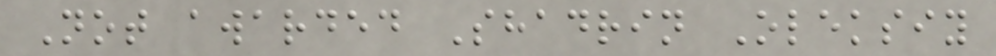Not awarded Shadrin Oleksiy
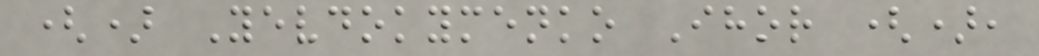() Yevdokymenko Ihor (),
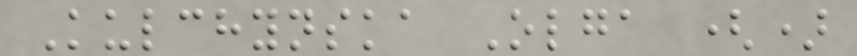Kulchynska Olga ()
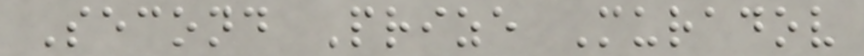Second Prize Muradov
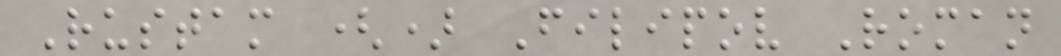Rustam () Filipov Roman
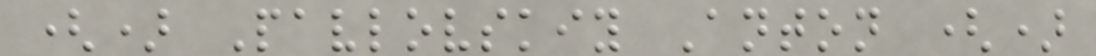() Pavlovskiy Anton ()
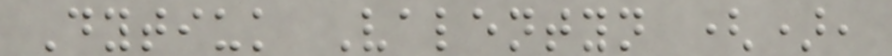Dytiuk Valentyn (),
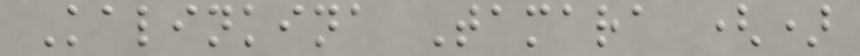Kalinkina Tamara ()
